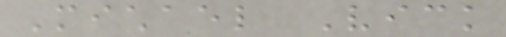Michael Vick
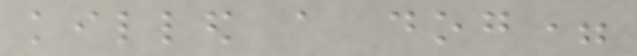killed a dog=
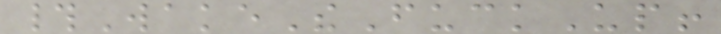#WakeTheFuckUp!
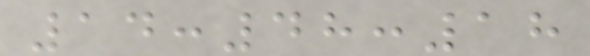14:48:18
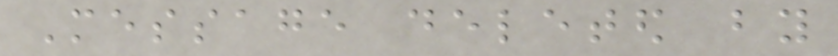Message deleted by
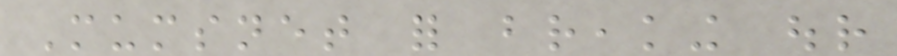Mumsnet for breaking our
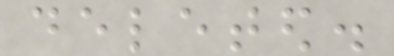deleted.
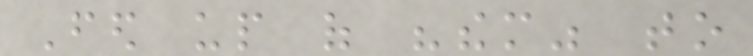Fed up of "them" to
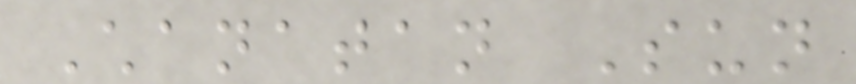Chanatan Sun
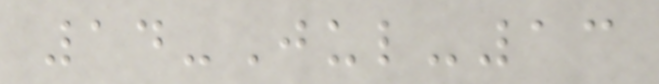14-Jul-13
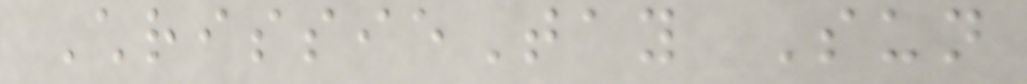ChrissieTay Sun
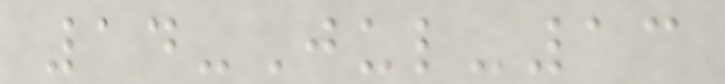14-Jul-13
